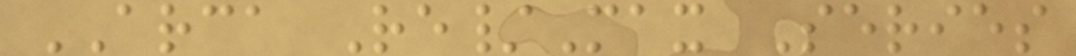ARCA Re/Max Series
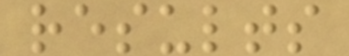results
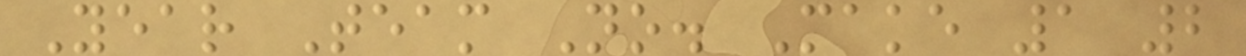Year Team No. Make 1 2
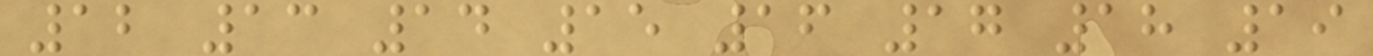12 13 14 15 16 17 18 19
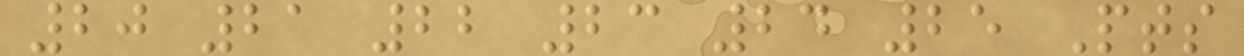20 21 22 23 24 25 Pts
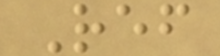Ref
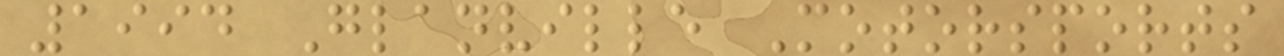1994 Glanville Motorsports
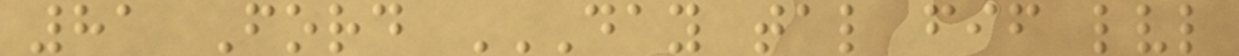81 Ford DAY TAL FIF LVL
